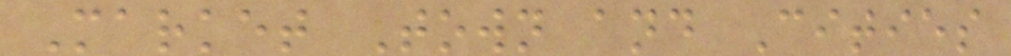Market Town and Cities
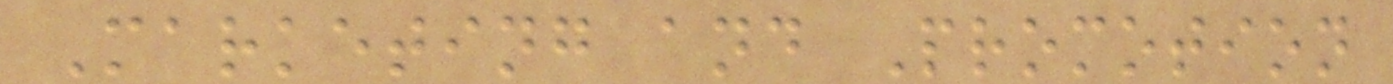Marketing and Promotion
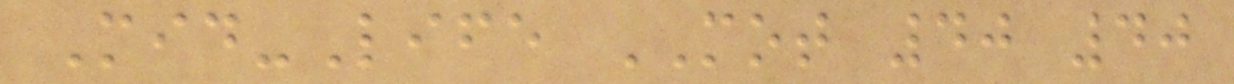Mid-Life MOT 40 40
